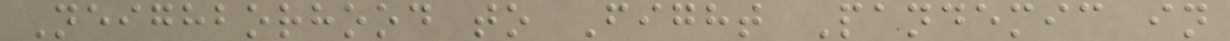Neighborhood to Fight Pandemic in
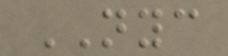NYC
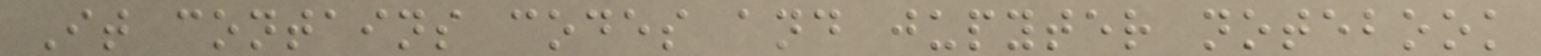It contains codes and jupyter notebook
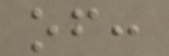of:
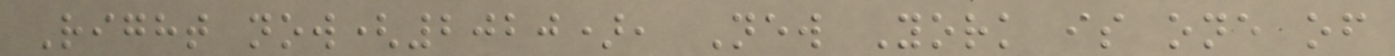Right now(2020), New York is one of
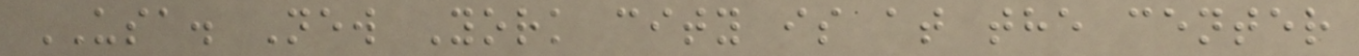USA. New York city is at the center
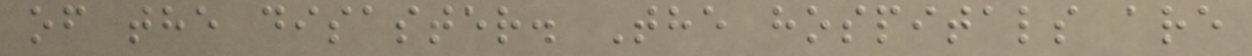of the disaster. The hospitals are
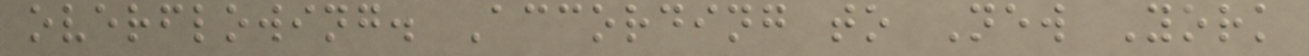overflowing. According to New York
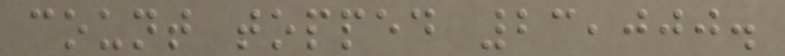count topped 23,000.
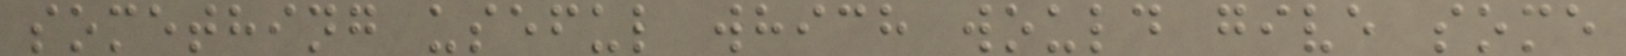something useful which would give some
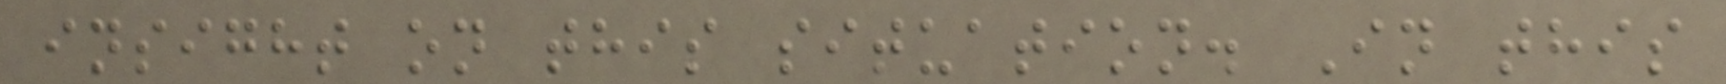insight on this situation. In this
